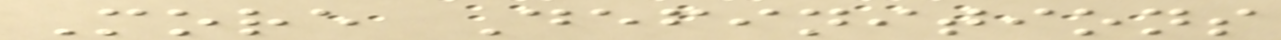More Definitions
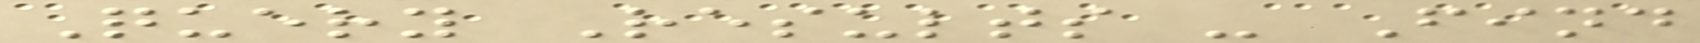Query Results - Find
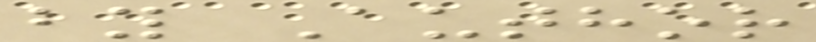by Author
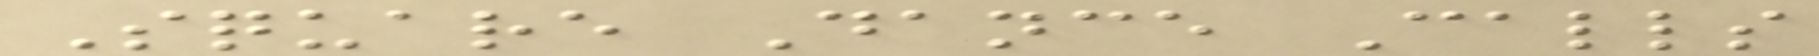Square Dance Calls
